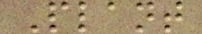Plant
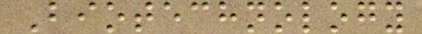Biotechnology
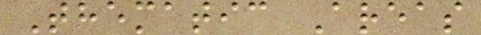Thematic Areas
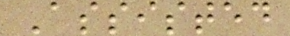Assisted
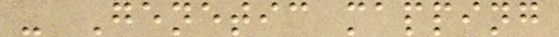- Genetic mapping
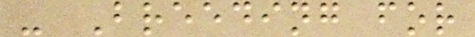- Breeding for
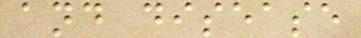and disease
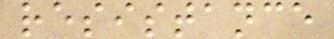resistance
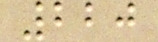220
